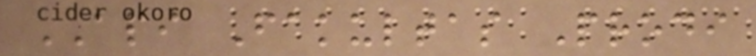API Fakultas Prodi
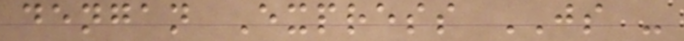dengan Express JS -
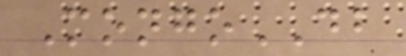MongoDB
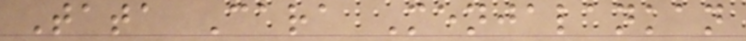Tata Cara Menjalankan
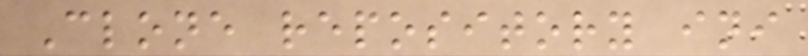Clone repository ini
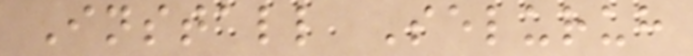Install Seluruh
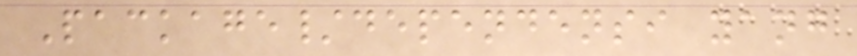Package/dependensi yang
